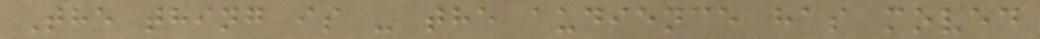The thing is - the audience has moved
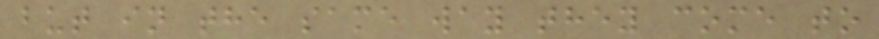but in the same way they come to
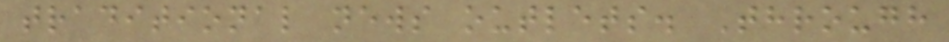traditional news outlets. Through
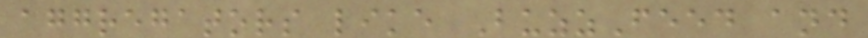aggregators like BuzzFeed and
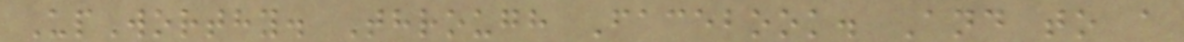UpWorthy. Through Facebook. And to a
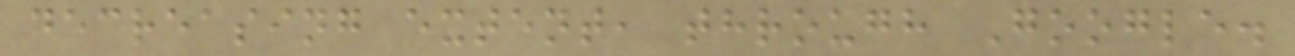decreasing extent, through Google.
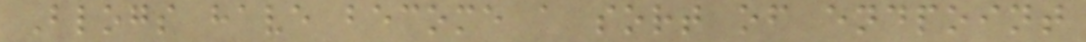Blogs have become a sort of endpoint
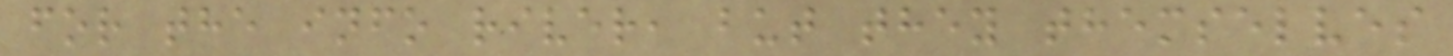for the info river, but they themselves
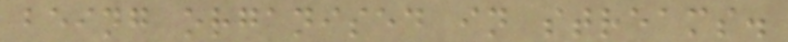being organised in streams.
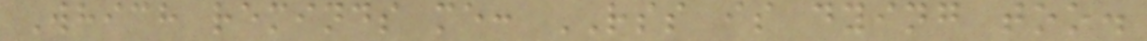Which reminds me: RSS is dying too.
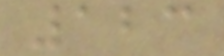123
